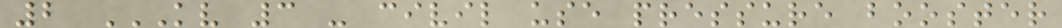2 KV 3 - CIVIL USE PRESSURE BOOSTER
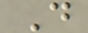D
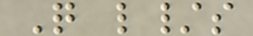Q l/s
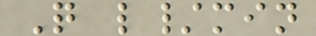Q l/min
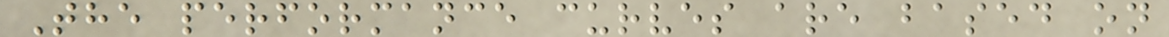The performance curves are based on
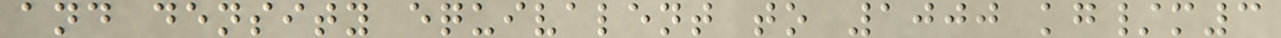and density equivalent to 1000 kg/m3
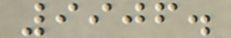9906.
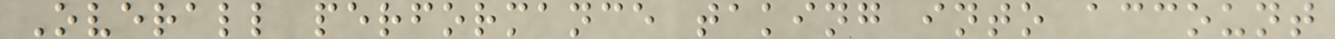Overall performance taking into account
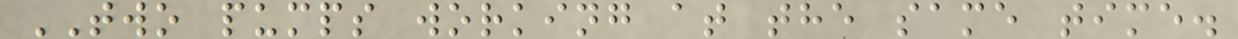TWO pumps working at the same time.
